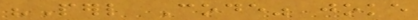"Perl Code" joke
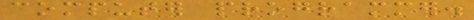computer programmer.
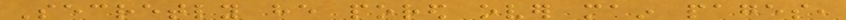Secretly he pored over main pages,
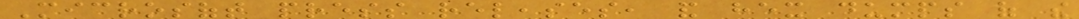Microsoft press releases, and hex dumps of the
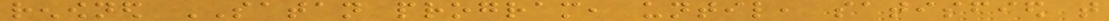renowned SATAN program, until, satisfied that
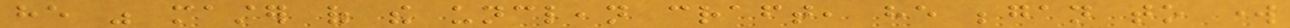he was master of the unclean craft, he began to work
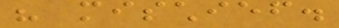his mischief.
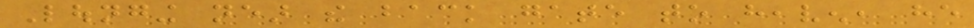Lounging near the back gate to heaven, he
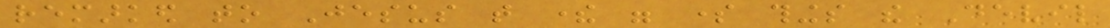remarked to Jesus that there were some things the Devil
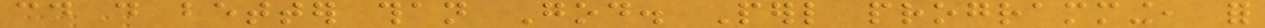could do better than God. Perl programming, for
